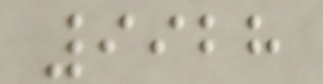9928
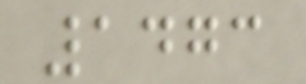1473
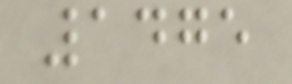1475
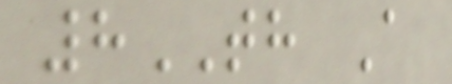8TH A
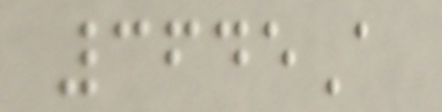3645A
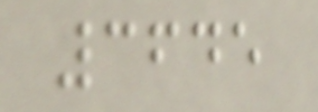3645
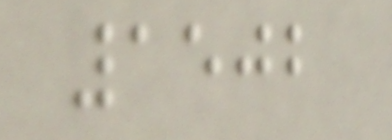1502
